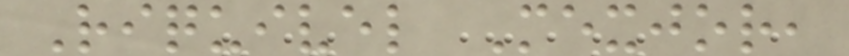Riquivel Mexjor,
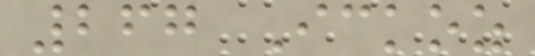267 Ickoz
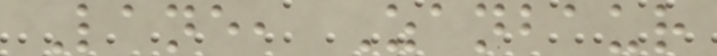Lane, Zanbaur
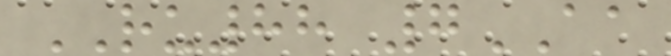RU88 7AA
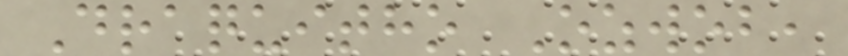Draquitho Ozwob,
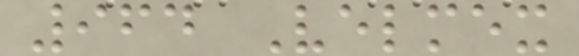964 Velmex
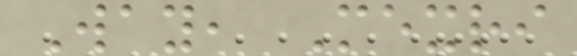Way, Mexri
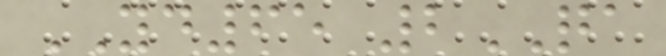YD65 2QA
